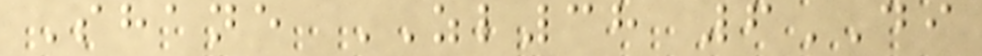Shane ZL38 6DI
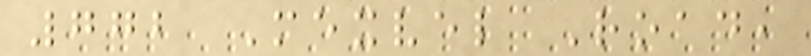772 Mexvel Road,
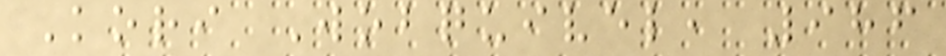Kori Wobquivel, 986
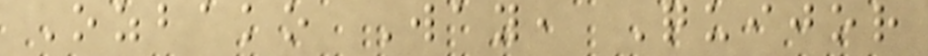Ozbako Way, Quijor
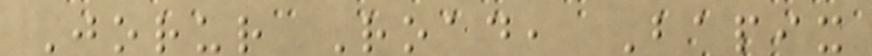Jorur Road, Bapix
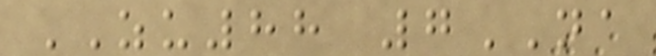ZU88 7NA
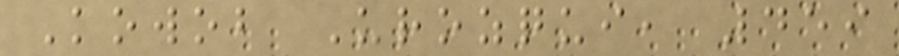Kowob Urozqui, 459
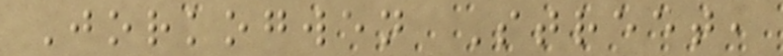Jorkogwen Street,
